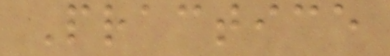Practice
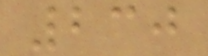230
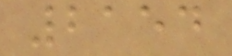2154
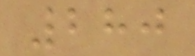280
